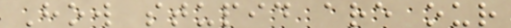How stupid are our
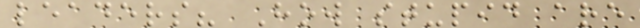leaders? How stupid are
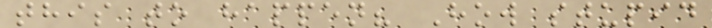this to happen? How stupid
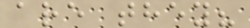are they?
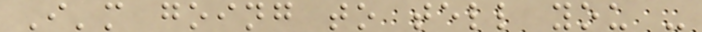I'm going to tell you -
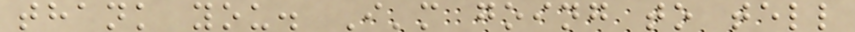thank you. I'm going to tell
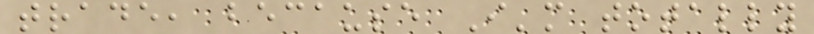trade, because I'm totally
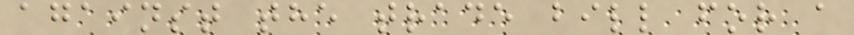against the trade bill for a
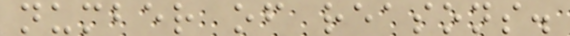number of reasons.
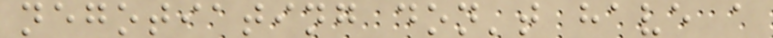negotiating don't have a
